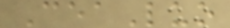CeaLuo
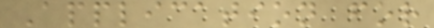Application for
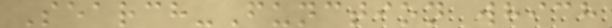Search-Function which
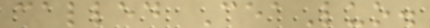called CeaLuo.
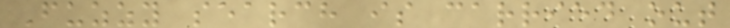Fuzzy search is carried out
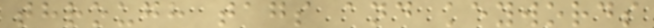through tags and keywords
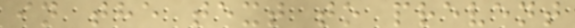in the text to prevent
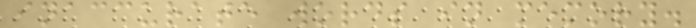inaccurate words in memory.
